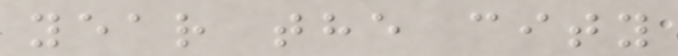year the city
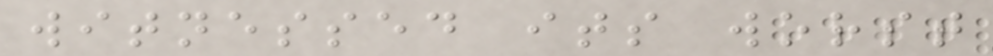witnessed its worst
